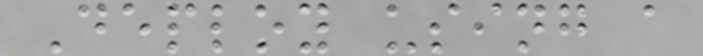Deploy using a
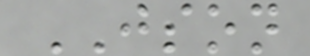JSON
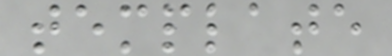template
